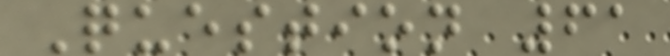Question 61
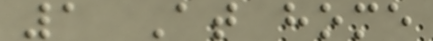1 At home
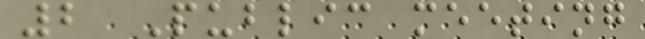2 Public meeting
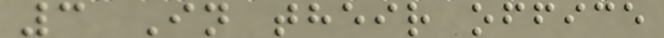3 In their office
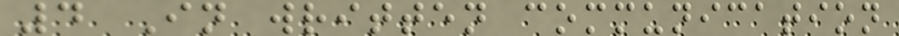4 In written communication
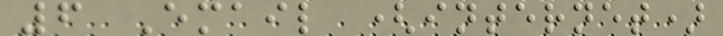6 Email (internet)
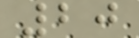20
